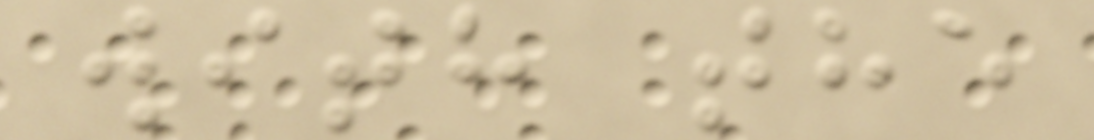with the
